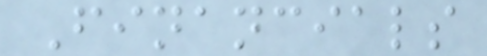Financials
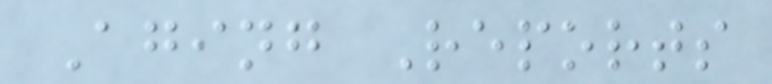Aging Reports
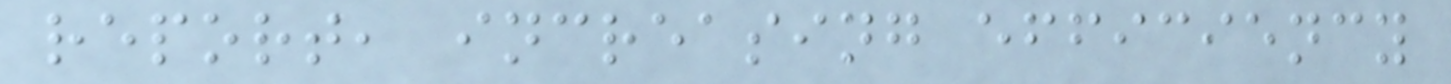report, increasing efficiency
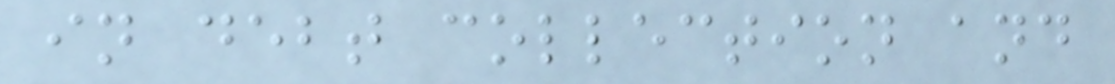in debt collection and
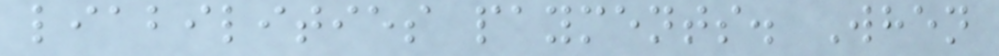liabilities payments. When
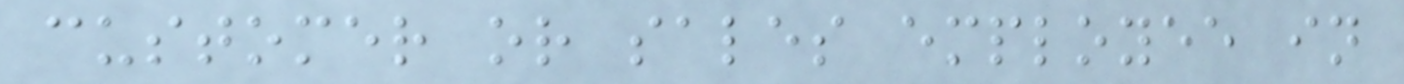customer or sales employee in
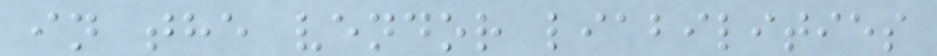in the vendor liabilities
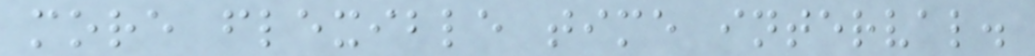more flexible time interval.
